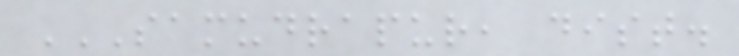SAMUDRAPUR, DIST.
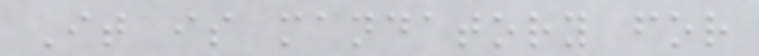It is mandatory for
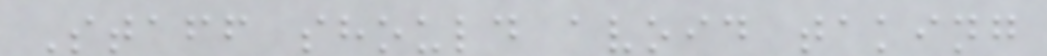Staff should avoid taking
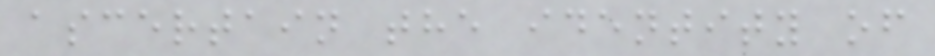ascertain the identity of
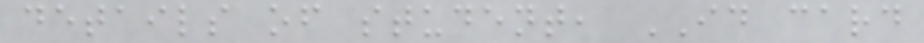details of student, ID card
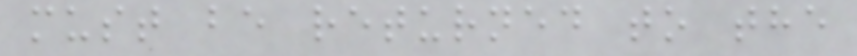must be returned to the
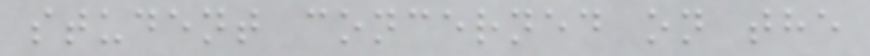student concerned on the
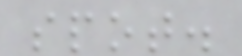spot.
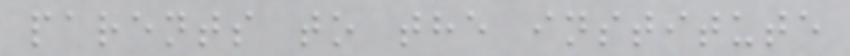parents to the institute
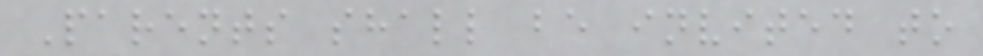Parents shall be invited to
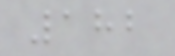182
